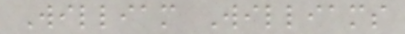William Williams
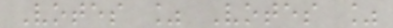Votes % Votes %
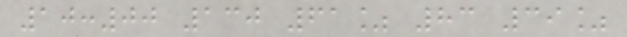10:00 130 61% 83 39%
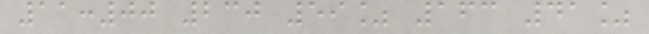11:00 230 59% 163 41%
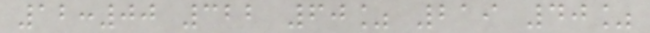12:00 322 60% 219 40%
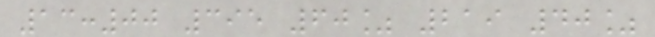13:00 395 60% 219 40%
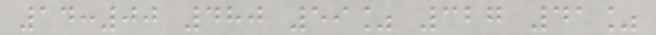14:00 480 59% 327 41%
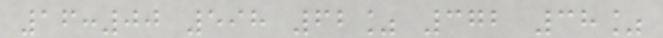16:00 598 62% 372 38%
